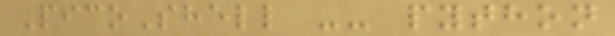PicoShell -- python
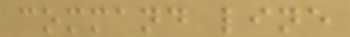command line
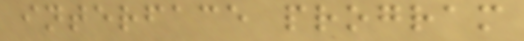interface program
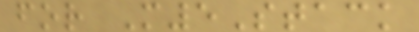for M5Stack
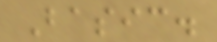Basic.
